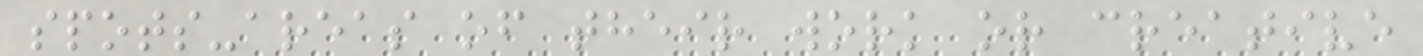spots-areas of their work or creative
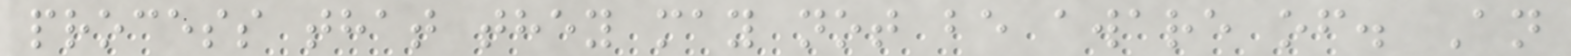process that they may not be aware of. An
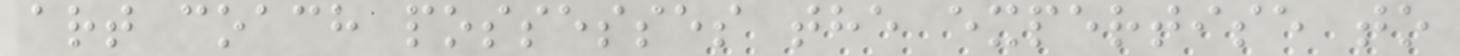art coach possesses the expertise to
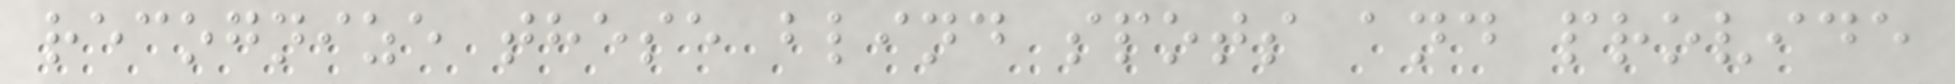recognize these blind spots and provide
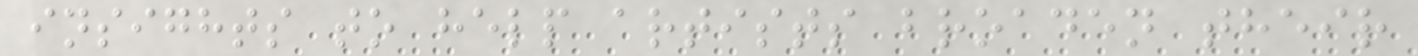insights to help artists broaden their
